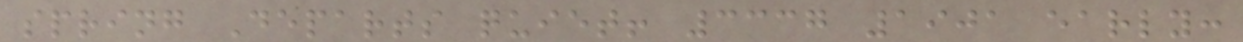spring Departs quiet! 3337 1901 early:
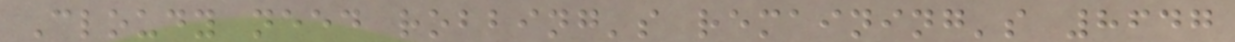Cloudy need robbing's remaining's 8647
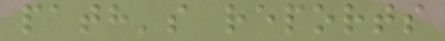path's reports
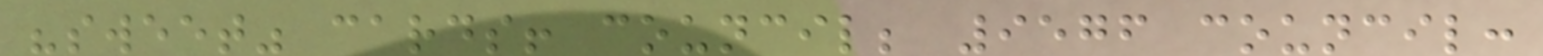"sweet" cards! council; 9576 council:
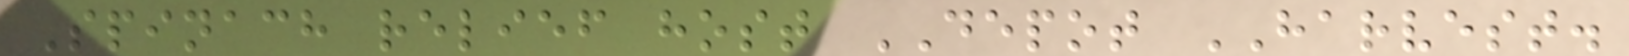Spinach relief host DEPOT HARVEST.
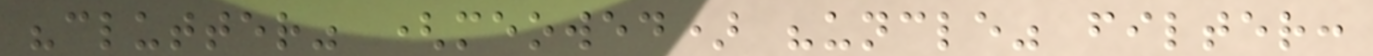"clutter" (meowed) "uncle" filter:
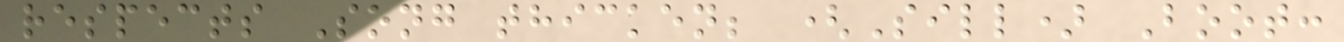respects Song thicken; (Sill) Boot:
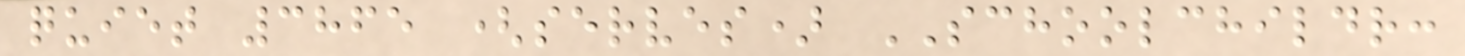quiet 3865 (serves) SCHOOLCHILDR:
